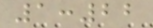1:22
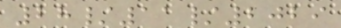28/11/2029
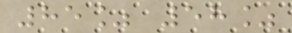85% 58%
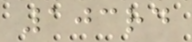103rd
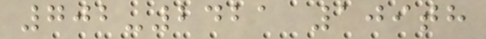702-2421 109th
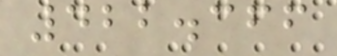422.366
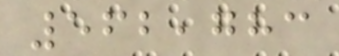562,783
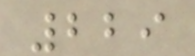229
